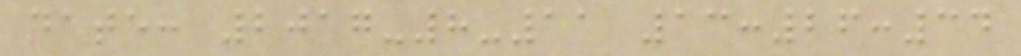date: 2017-8-11 13:26:34
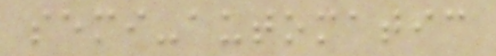semi-automatic
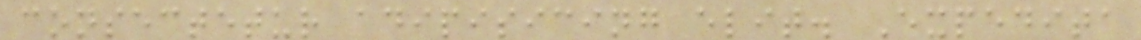consectetur adipisicing elit. Expedita
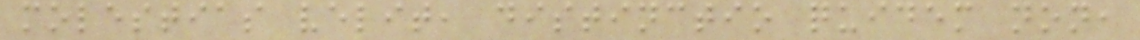molestias velit, distinctio quidem non,
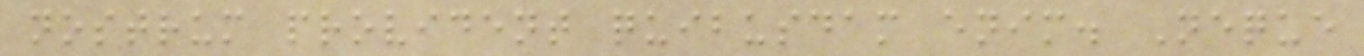nostrum provident quibusdam enim. Neque
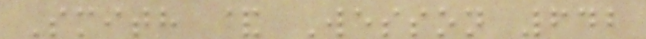Smith & Wesson 642
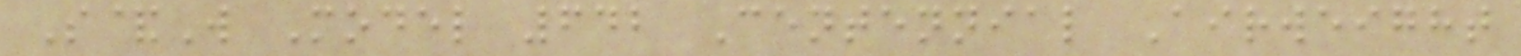S&W Model 642 Centennial Airweight
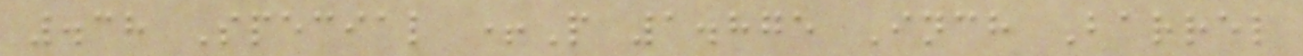.38 Special +P 1.875 Inch Barrel
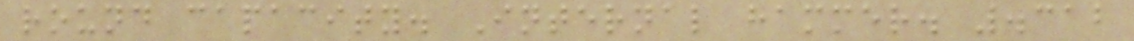round capacity. Internal hammer. .312
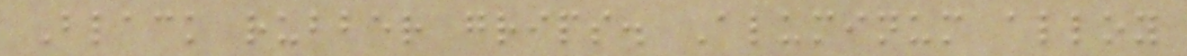Black rubber grips. Aluminum alloy
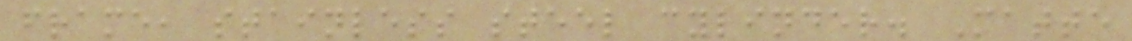frame, stainless steel cylinder. Matte
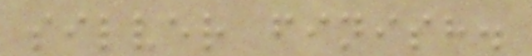silver finish.
